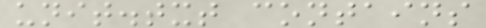unit.txt contains
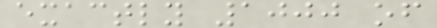exactly 1000 of
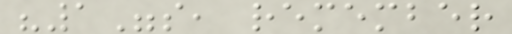"1"s, remember
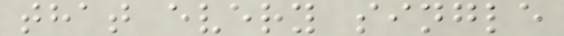that every single
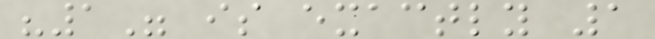"1" is exactly 1
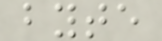byte
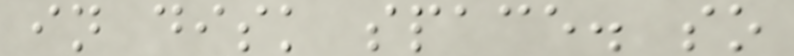in disk space. so
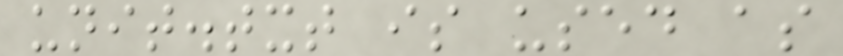unit.txt is used as
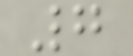7
